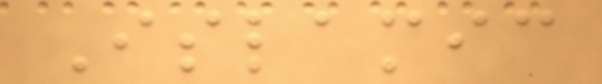Islamic
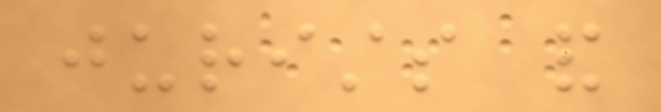jurists and
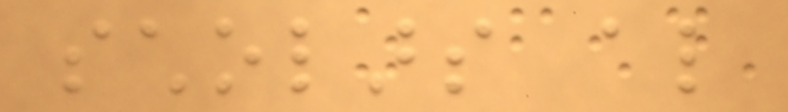scholars also
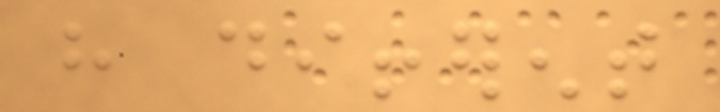have different
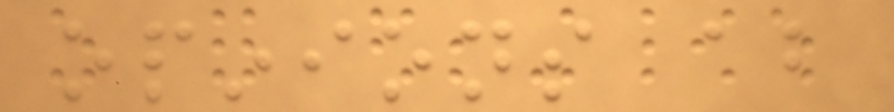opinions about
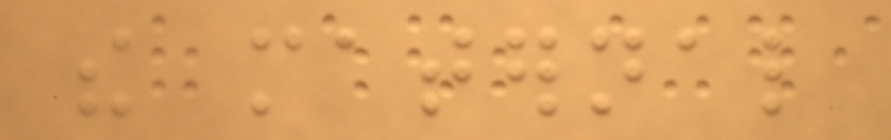the maternal
